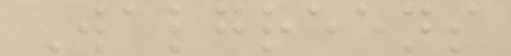Walgreens
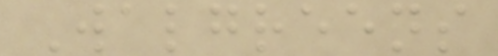Walgreens
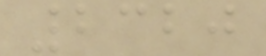2320
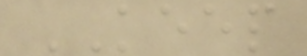KEEP
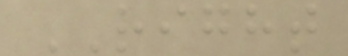RIGHT
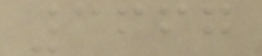3667
